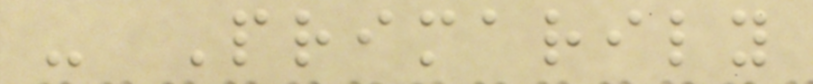- Primarily
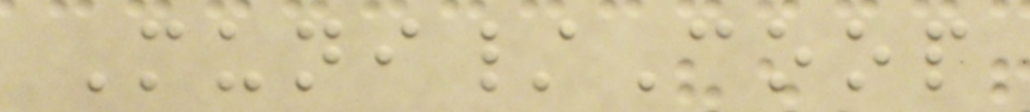Muni/Coop
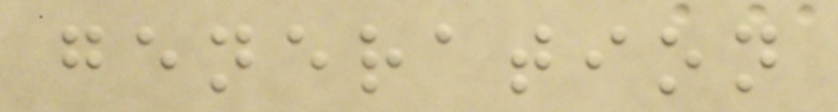generation
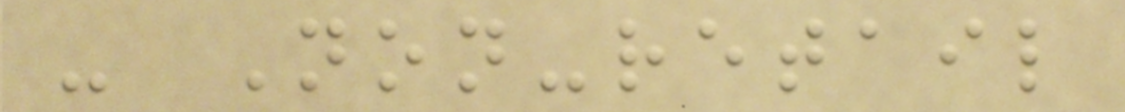- Non-retail
